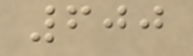600
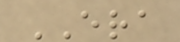ERA
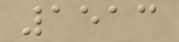1513
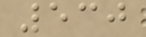530
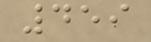459
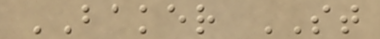BAKER ST
